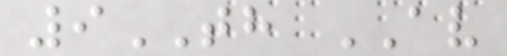9TH AV
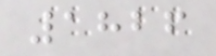1826
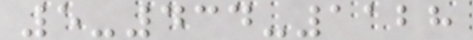5-434-1128
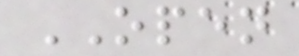OPEN
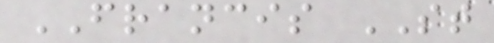FRANCIS ST
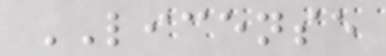LICENSE
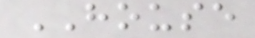HOUSE
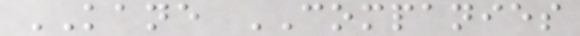KANE COMPANIES
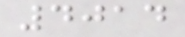4014
